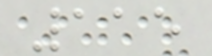115
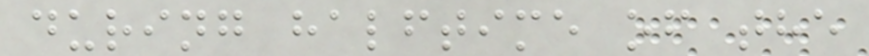during halftime of the
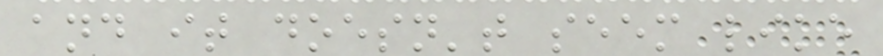and it doesn't seem like
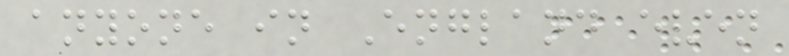anyone in England even
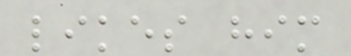likes him
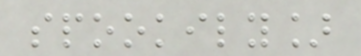spookily]
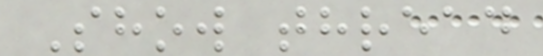Show thread
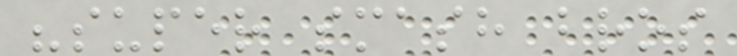"super smash bros
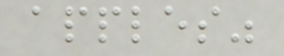apples"
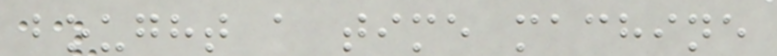bought a time machine
